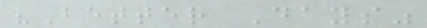"Better Days"
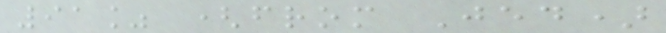91% (from Jed)
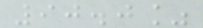90.0%
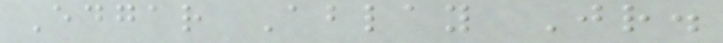Edgar Ablay Jr.
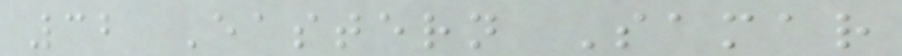32 Eastern Samar
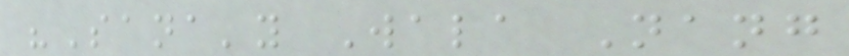"Sana'y Wala Nang
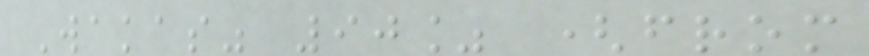Wakas" 90% (from
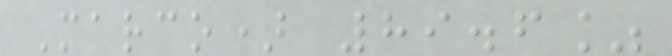Marco) 89.6%
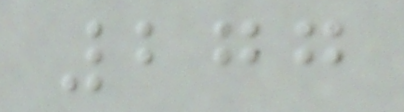277
